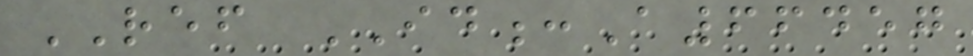REF ID:A66457
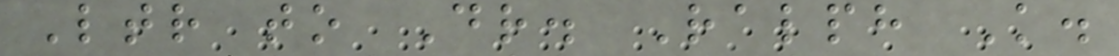Ltr to Dr. Ralph K.
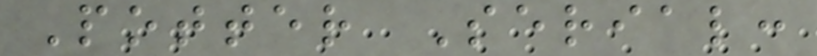Potter Serial:
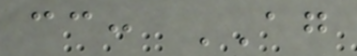cc: AG
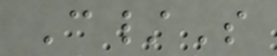C/S
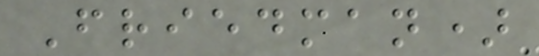Friedman)
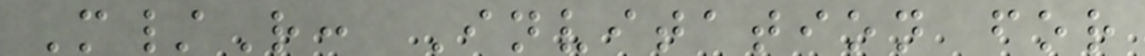M/R: Invitation for
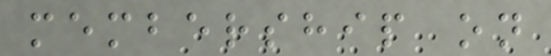membership on
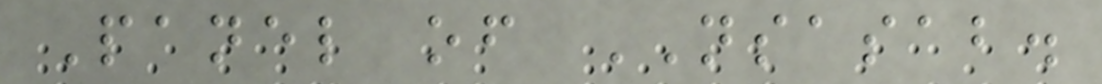Panel of NSASAB.
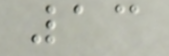13
